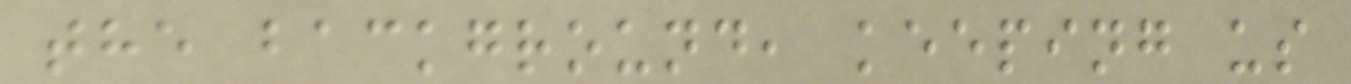the background, keeping us
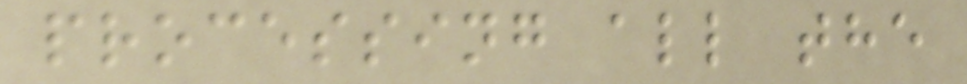processing all the
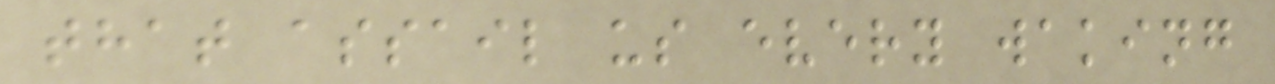that assail us every waking
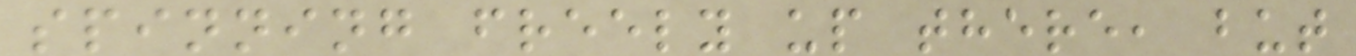spinning freely up there, but
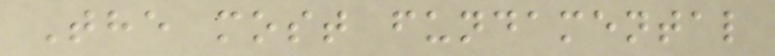The most fundamental
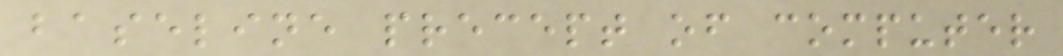baseline precept of computer
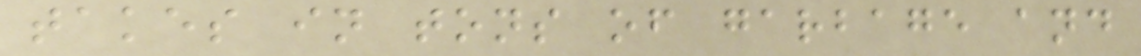takes in tons of garbage and
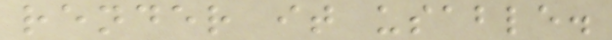render it usable.
